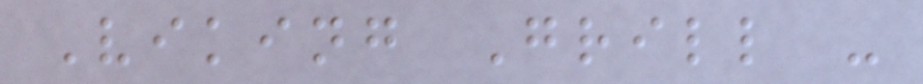Viking Grill -
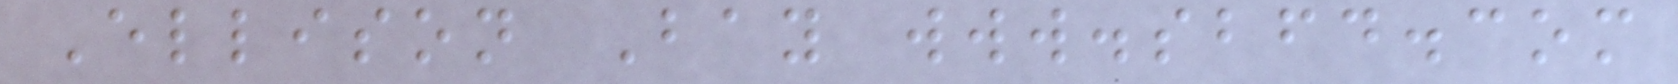Ellison Bay www.sbfd.com
